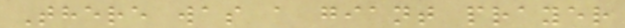There was a giant prayer
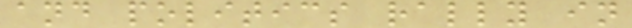and politics rally in
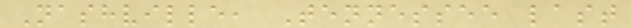Nashville, Tennessee last
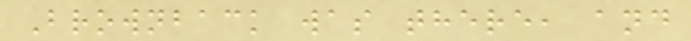Brownback was there, and
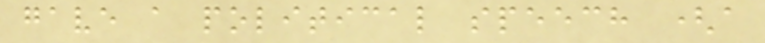gave a political speech (a
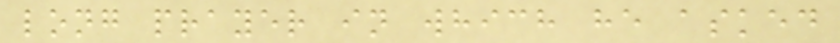long prayer in which he asked
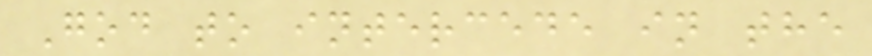God to intercede in the
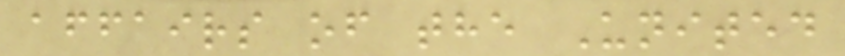affairs of the United
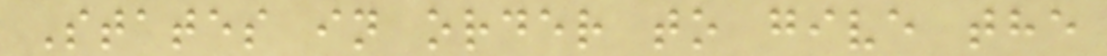States in order to give the
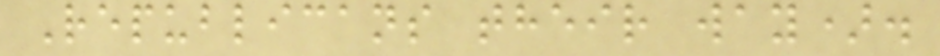Republicans their way).
